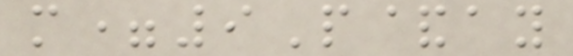m=9P&ay
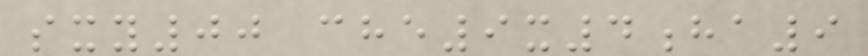sxy00 che9x4ha9
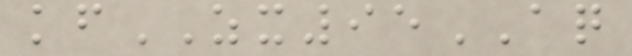kfZX95AQ
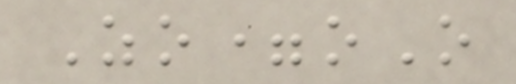Zo=oO
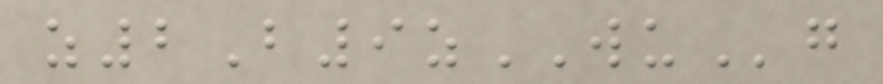z2B9zWUg
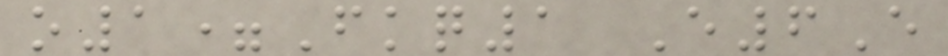o1=Fkq1 E6E
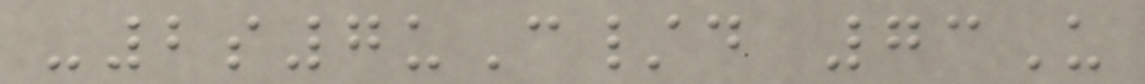-2s7uC/d 73U
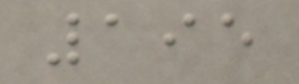195
